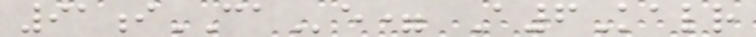91iCAe= A6Kalr
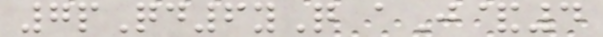7pQd6yQ aJ&4
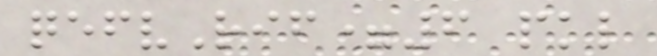qefvRif=6 pkl
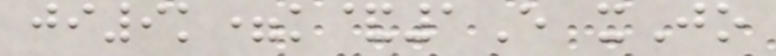ji9k=k&1E xJo
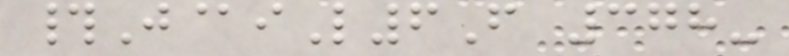#J@iL6F 378-
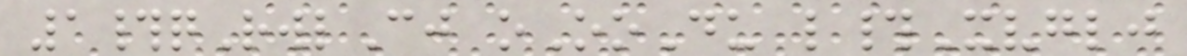1#qRwlCj oOoDu l#Xvglj
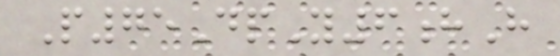P75DpY6hH
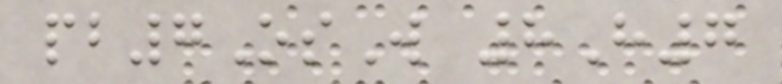pb7OsW 8H7
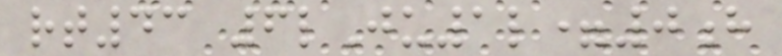rt43 6lJu1l=0h
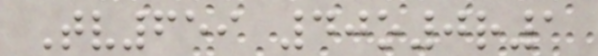Tv659 40o0r1
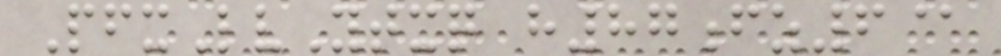PfxLvYtxq h87fz6@
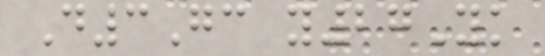D3Gc y27Yk
